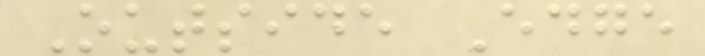Outside Edge
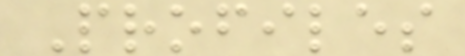Profiles
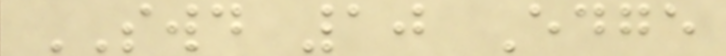SWD 10 Edge
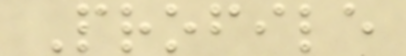Profile
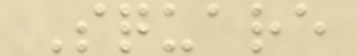Square
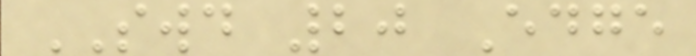SWD 20 Edge
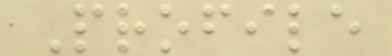Profile
